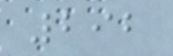292
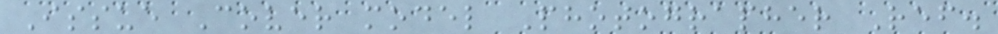Issue Cover model Photographer Ref.
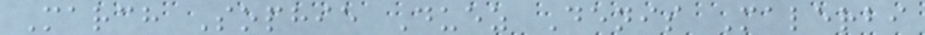March Sophie Duez Denis Malerbi
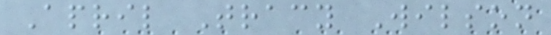April Tracy Wilson
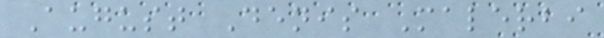August Denis Malerbi
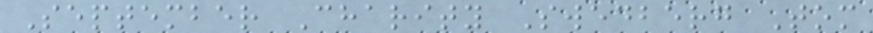September Charity Swedberg Tom
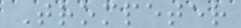Trompeter
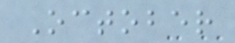October
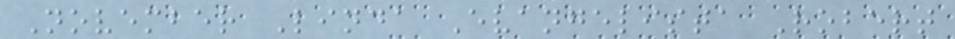November Linda Evangelista Robert
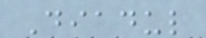Diadul
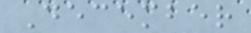December
